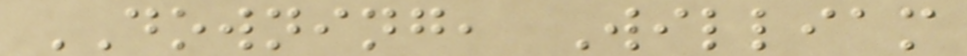DOWNING, William
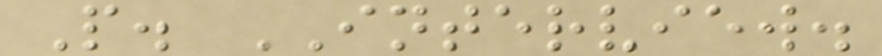P. INTERVIEW.
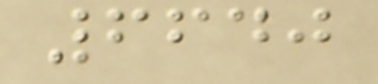6640
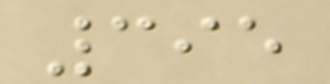395
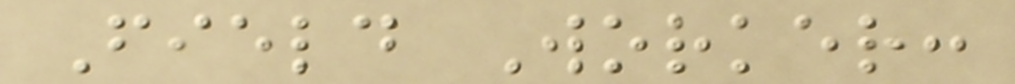Field Worker:
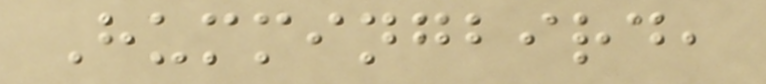Hummingbird,
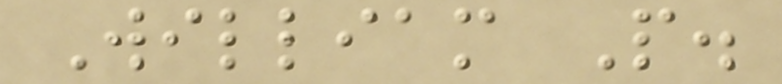William P.
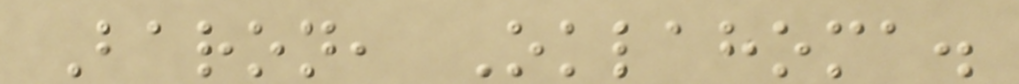Baron, Oklahoma.
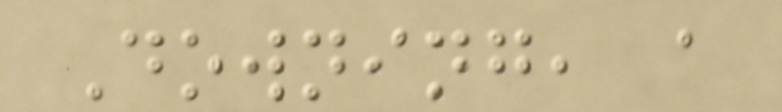Downing, a
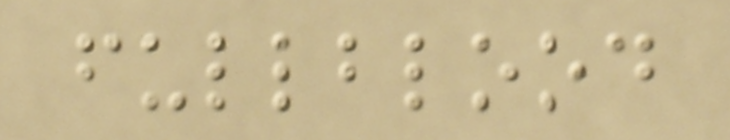fullblood
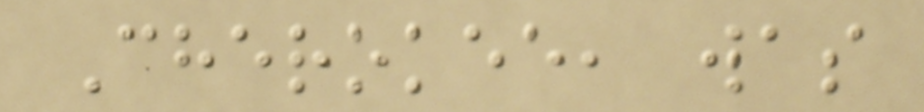Cherokee, was
